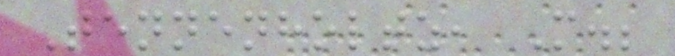Tennenholtz, M.;
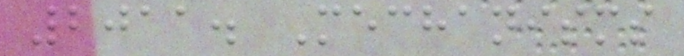2011. Mechanisms
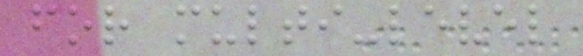for multi-level
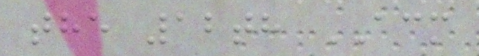the 12th ACM
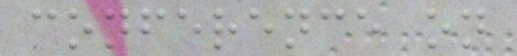conference on
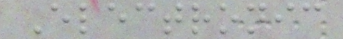Electronic
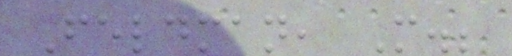Feldman, M.;
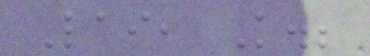Lai, K.;
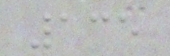135
